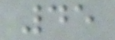45
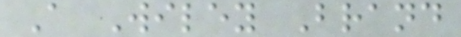A Wiley Brand
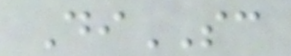DiSC
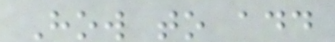How to add
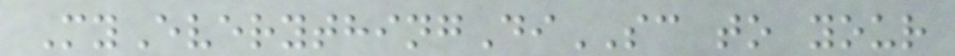MyEverythingDiSC to your
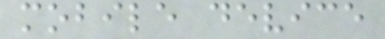mobile device
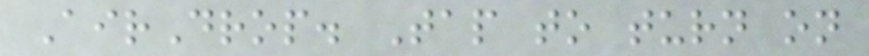AirDrop. Tap to turn on
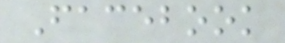Facebook
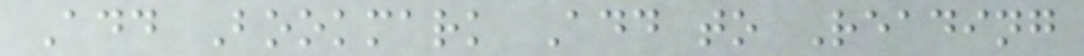Add Bookmark Add to Reading
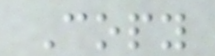Copy
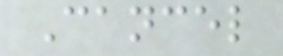Cancel
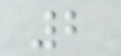2
